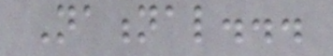National...
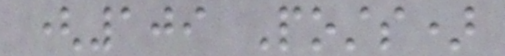(109 Posts)
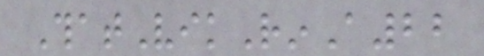ThatVikRinA22
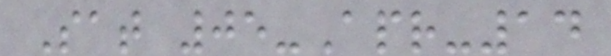Sat 05-Apr-14
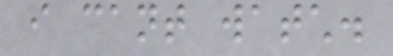i cant watch.
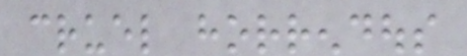cruel horrendous
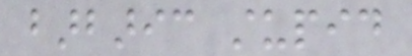barbaric stupid
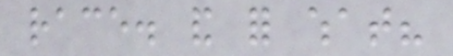race. and for what?
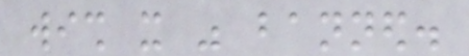wish it was banned.
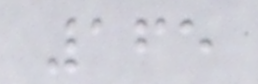165
